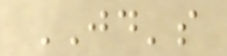JD's
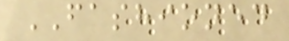FASHIONED
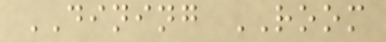DINING ROOM
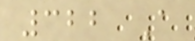322 A
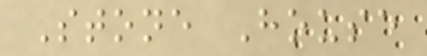Stone House
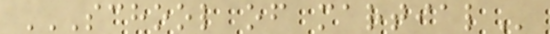SCHOOL OF MARTIAL
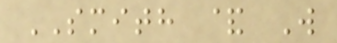SMITH & W
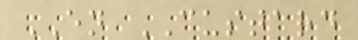EN CUSTARD
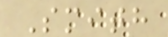Smith
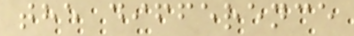the difference
